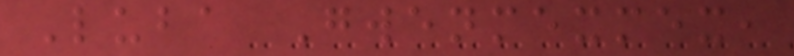Luba Gwenmexmex,
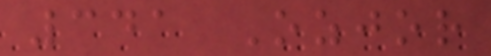341 Ozjor
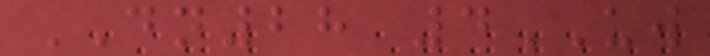DN28 4UW
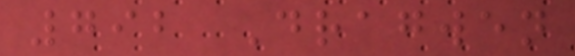792 Dragwen
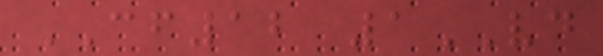CF12 1VD
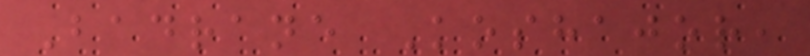Badrane Koshajor,
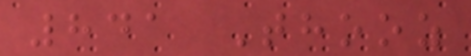841 Thooz
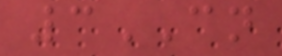3CN
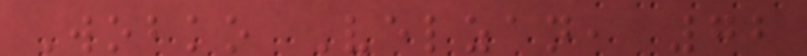Wobko Velzan, 72
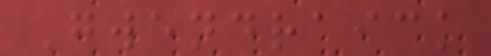Gwendraick
